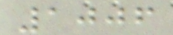1006
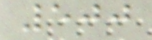500
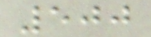500
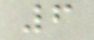6
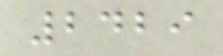2429
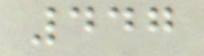447
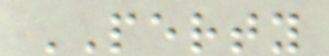PERTY
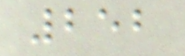252
